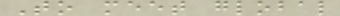To meet global
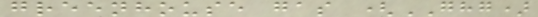greenhouse gas (GHG)
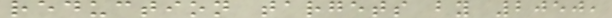reduction targets by 2050,
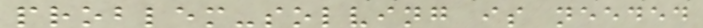problem-solving is needed
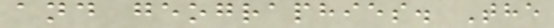and geographies. The
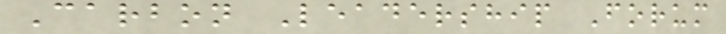Carbon Leadership Forum
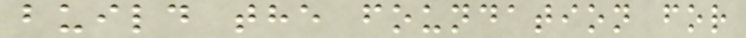build the foundation for
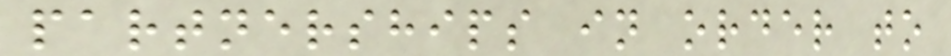partnerships in order to
